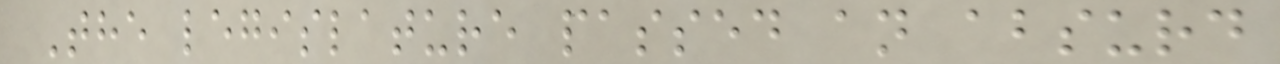The legislature passed an absurd
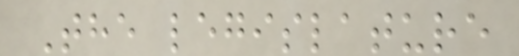The legislature
